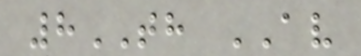8TH AV
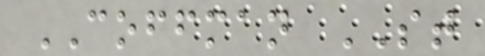COFFMAN ST
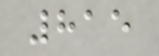815
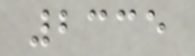2335
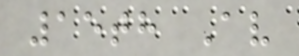15th Av
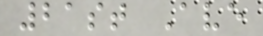21st Ave
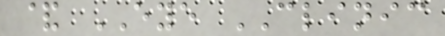& EYE CLINIC
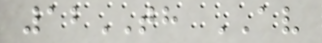12TH AV
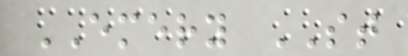EMERY ST
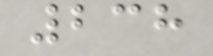238
